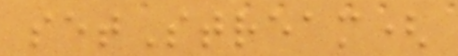setStream(
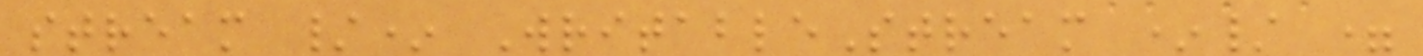stream /* WritableStream */ =
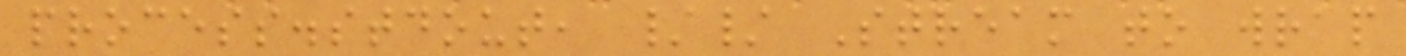process.stdout, // Stream to wrap
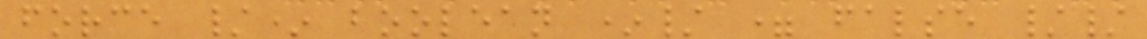force /* boolean */ = false //
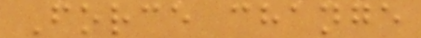Force change
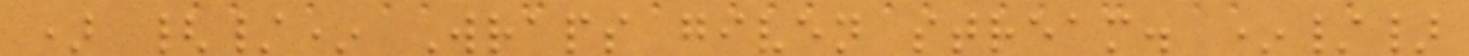) {/* Wraps given stream. */}
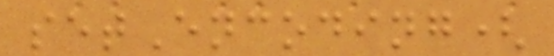setEncoding(
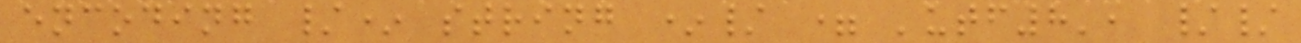encoding /* string */ = 'utf8', //
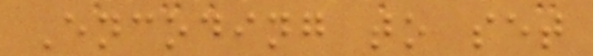Encoding to set
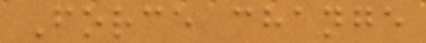Force change
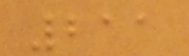211
